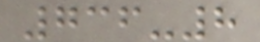736-8
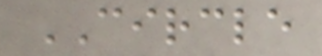CIRCLE
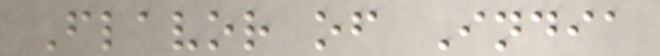Flavor of India
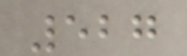527
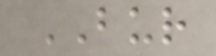BUR
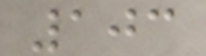103
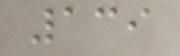139
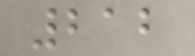212
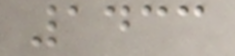1433
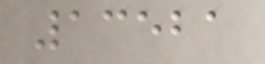13521
